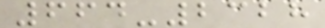664-2328
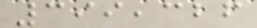399,326
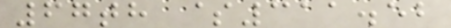67th $311.52
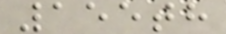155th
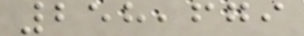258,679
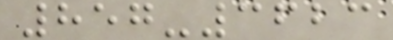857-3623
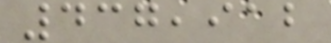437,912
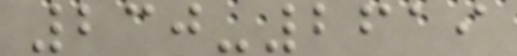230-2619
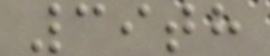39th
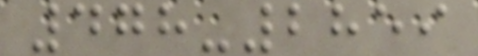478-2859
